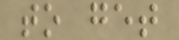to get
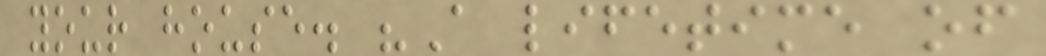your house. "A lifetime of
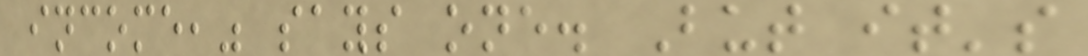income," says one. But it's
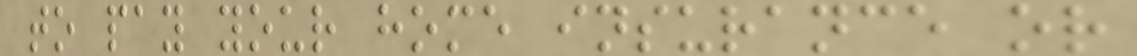to pay your home insurance or
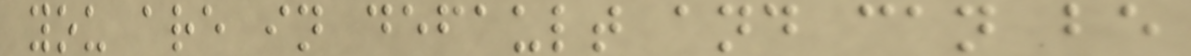you are in default and can be
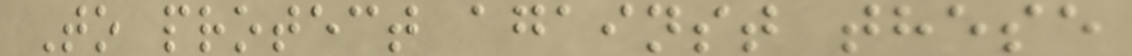To protect against these
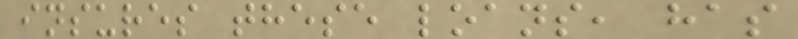insures these loans, has
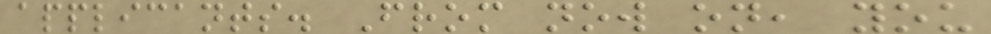applicants. From now on, you
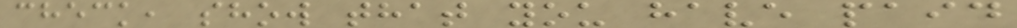check, show that you have paid
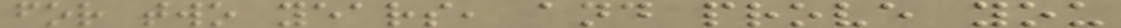for two years, and prove you
